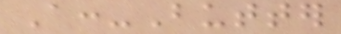A:-Butter
